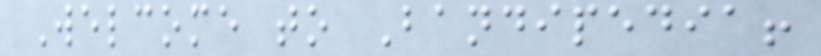Welcome to Bandipedia!
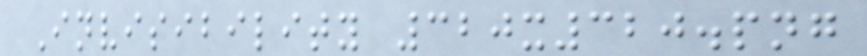Invisibility 320x320.png
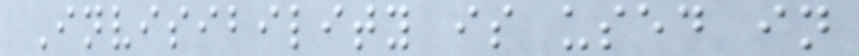Invisibility is used in
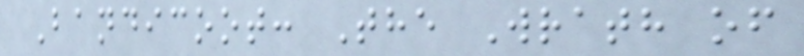Bandicoot: The Wrath of
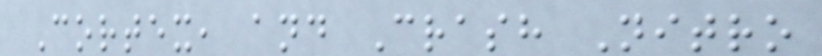Cortex, and Crash Nitro
